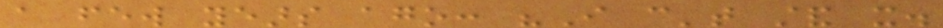a few years ago: "I can't stand it.
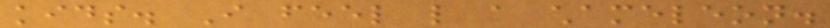kids. I feel like a chameleon.
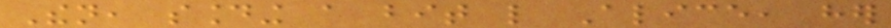Then, sounding a bit like Alice, her
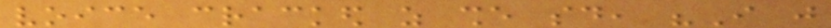voice cracked as she said, "I just
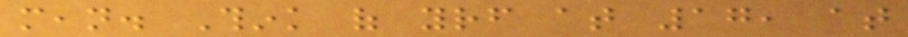mean. Think of yourself at 17, at
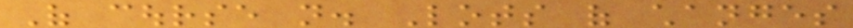Of course not. Lots of changes
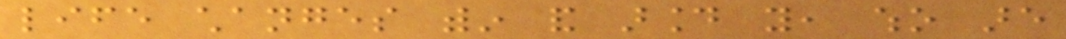life changes within and around you, who are
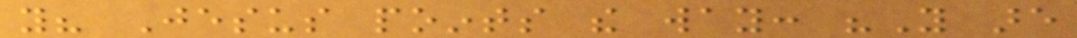you? Jesus points the way: "You are
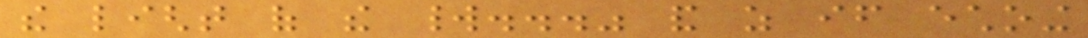the light of the world..." and as if echoing
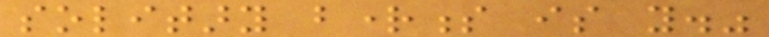solitary brightness is you."
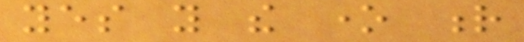yes you the one r
